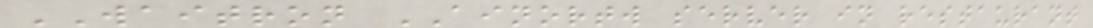WAITRON AINORTW server in restaurant
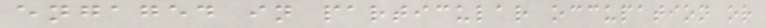engaged in particular occupation or
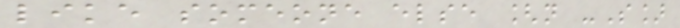like someone else [n -S]
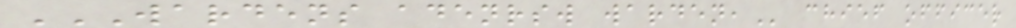WARDENS ADENRSW WARDEN, chief officer
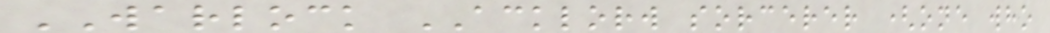WARLOCK ACKLORW sorcerer (one who
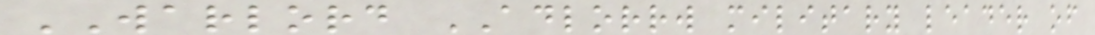WARLORD ADLORRW military leader of
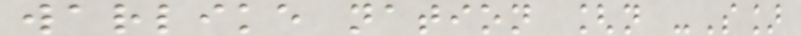warlike nation [n -S]
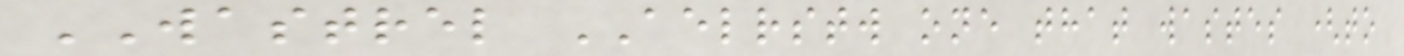WASTREL AELRSTW one that wastes (to
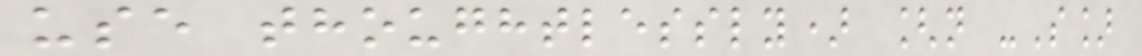use thoughtlessly) [n -S]
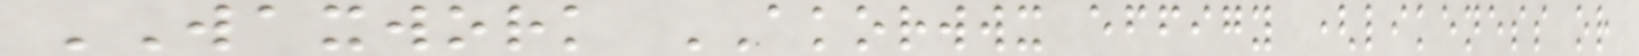WAXWORK AKORWWX effigy (likeness or
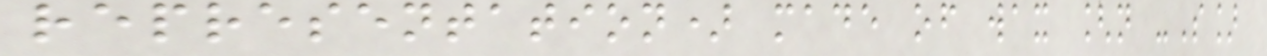representation) made of wax [n -S]
